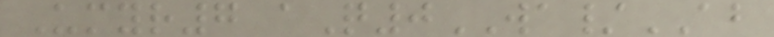Umyr7 aQ0WA/AB
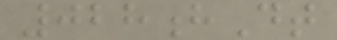028hDt
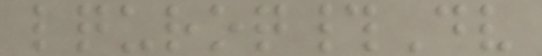lquroq#Dv
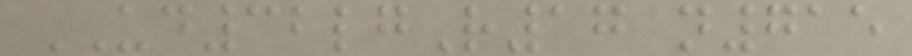UD32lgR17 n715
